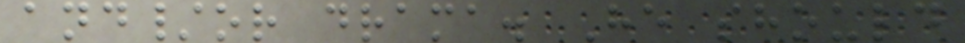and/or drama. He should
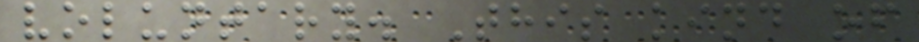voluntary. This kind of
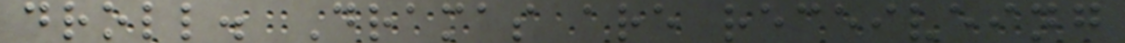droll. Dramas are receiveing
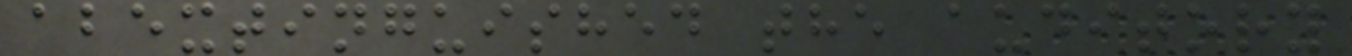abextinguished the auditory
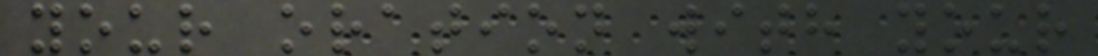your oration with your
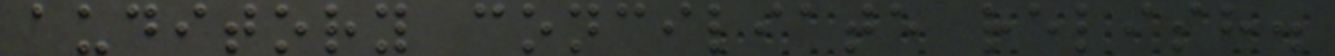auditory conciliate relish.
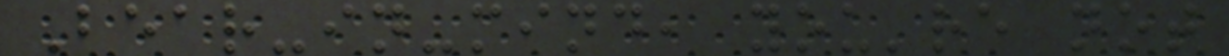Bear-in-mind, you're not
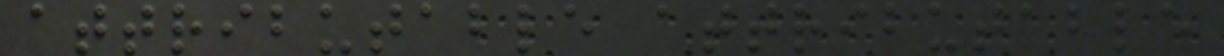attributable attributable
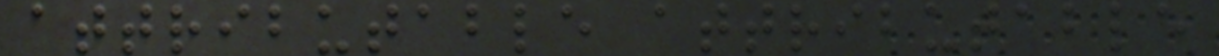attributable attributable
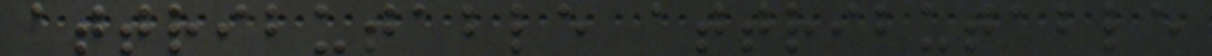attributable attributable
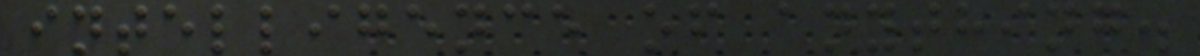intelligence of anything.
